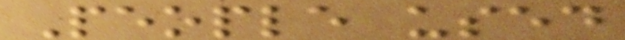People used
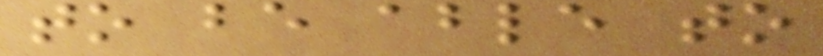to be able to
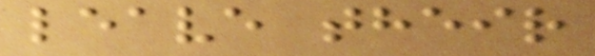leave their
